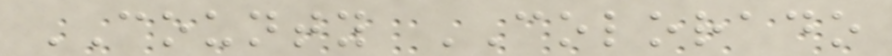COUNTY COLORADO
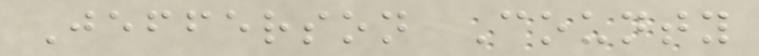Jefferson County
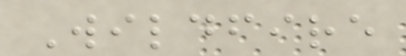Wildfire
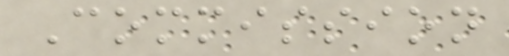Commission
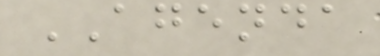AGENDA
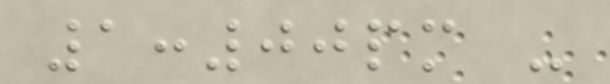1:00pm -
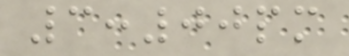3:00pm
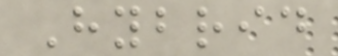Hybrid
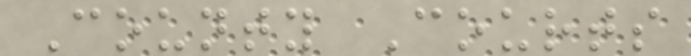County Courts
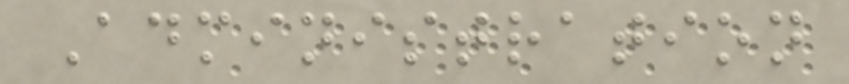Administration
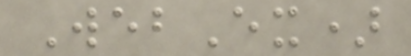WebEx)
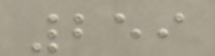259
